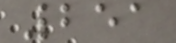251
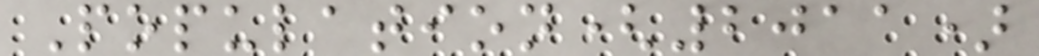Population(2011)
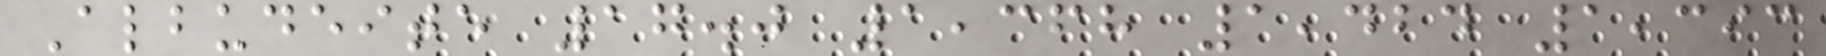Albudeite 17.0 1,368 1,424 1,393
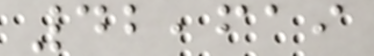42,619
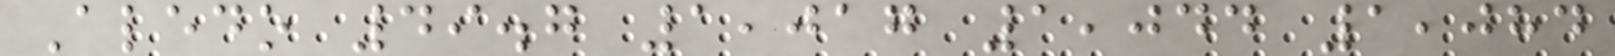Aledo 49.7 1,017 1,044 1,084
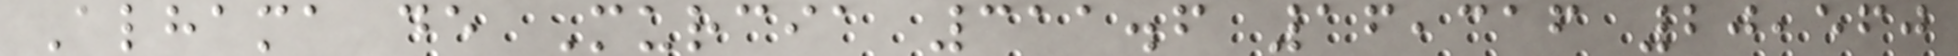Alhama de Murcia 311.6 16,316 20,560
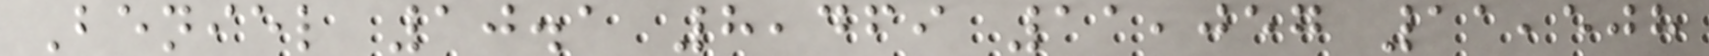Beniel 10.1 8,469 11,057 11,508
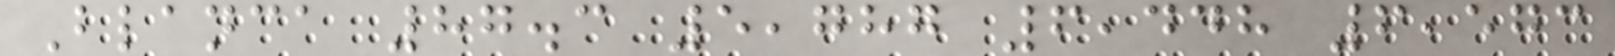Blanca 87.3 5,787 6,448 6,573
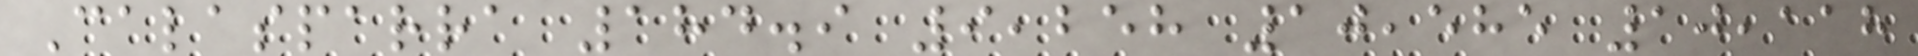Calasparra 184.9 9,258 10,585 10,118
